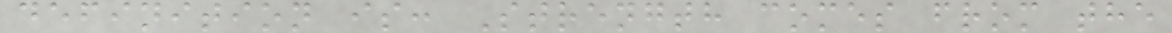definition is: Strength comes from the
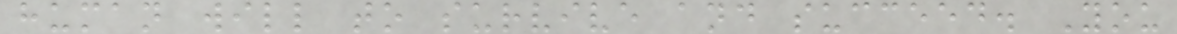human will to survive and succeed. You
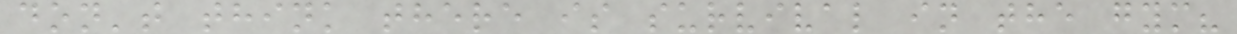don't think there is survival in the gym?
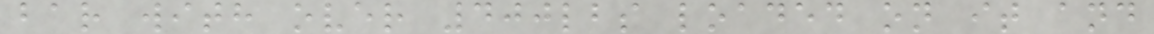bar with over 400lbs loaded on it and
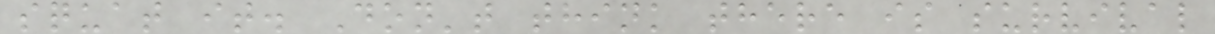squat it. Don't think there is survival
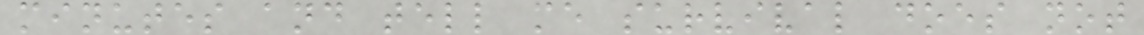minutes and tell me survival does not
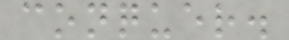conquer.
